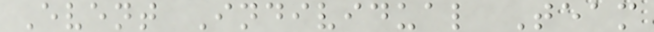Event Individual Team
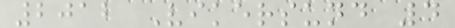2012 Vikersund 4
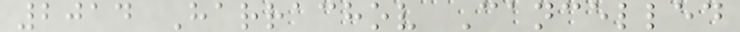2014 Harrachov Cancelled
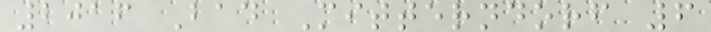2016 Bad Mitterndorf 6
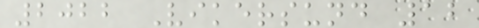2022 Vikersund 12
